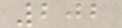202
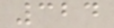324
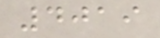4019
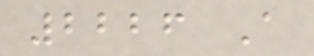2226 A
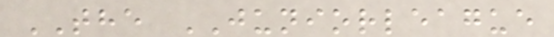THE JUNIORLEAGUE
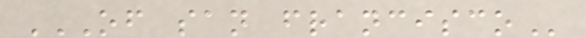OF SAN FRANCISCO
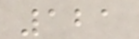121
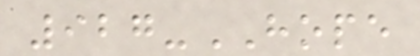927-HOPE
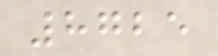8725
